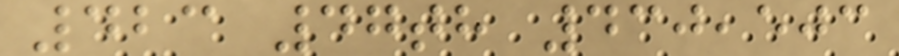423 47th 430,503
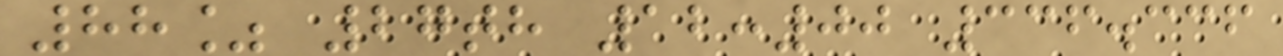88% 27th 12:00 336.336
